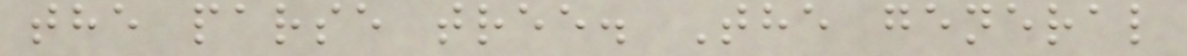the parse tree. The general
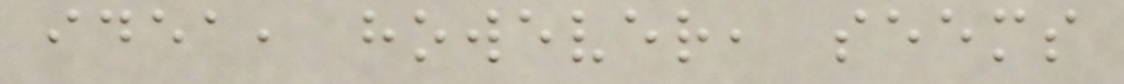idea, however, seems
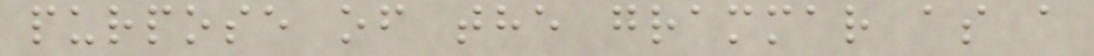purpose of the grammar as a
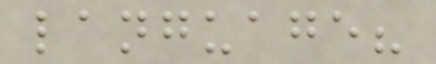language?
